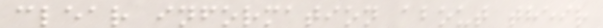clear information about their
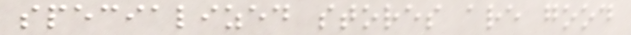specialized stores are good
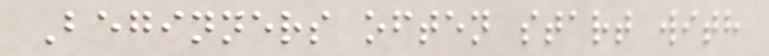Beginners often start with
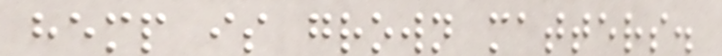hemp is grown matters.
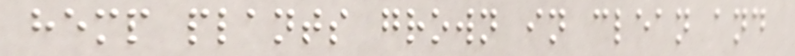hemp plants grown in clean and
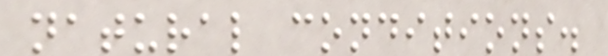natural conditions.
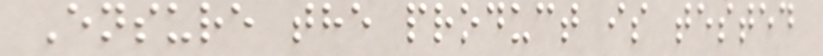Ensure the product is tested
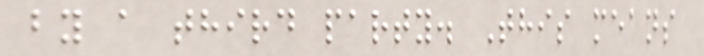by a third party. This means
